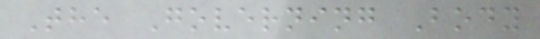The Governing Body
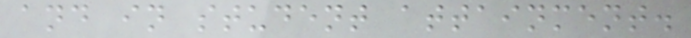and in student attainment.
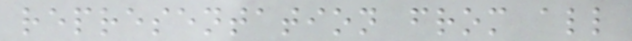representation from all
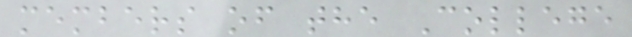members of the College
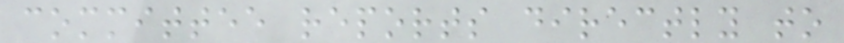committee reports directly to
